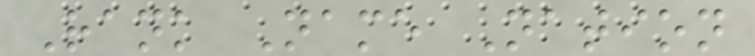Rank Name Nation
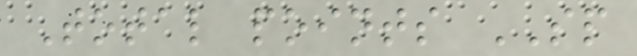Total points SP
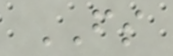FS
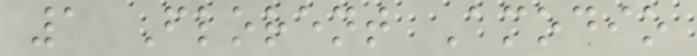1 Florent Amodio
